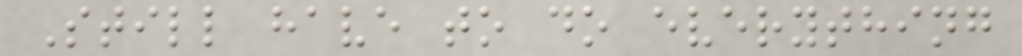Still have to do everything
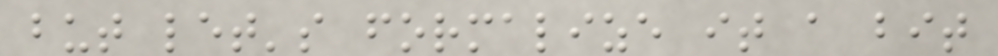but let's formalize it a bit
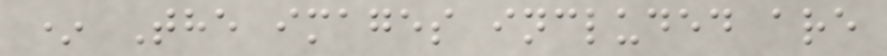* The images included are
